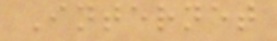Internet
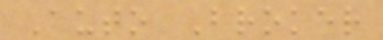Auto Broker
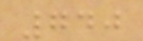740
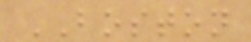BOSTON
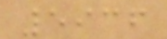5936
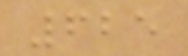625
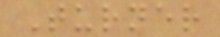Turner
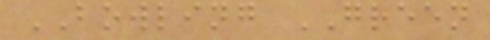BOWLING GREEN
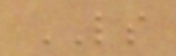LS
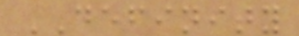DEFINITY
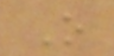O
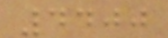4400
